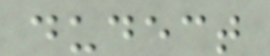dudect
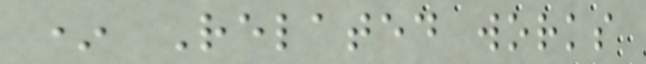* Related works
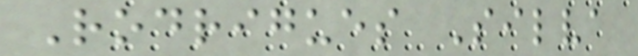Rodrigues Silva
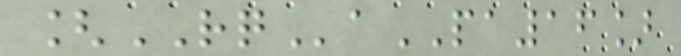[RQaPA16]
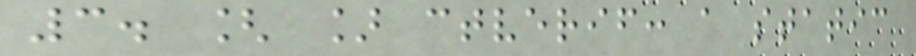3. [ ] ctverif: a static
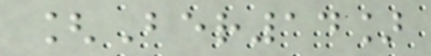[Ber14]
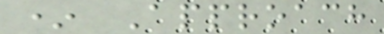* Approach
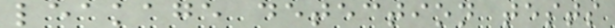leakage detection tests
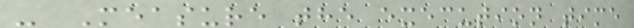- Measure the execution time
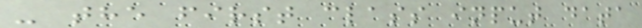- the first class input data
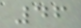46
